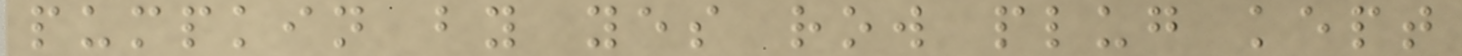pumpkin by yes row plug kept
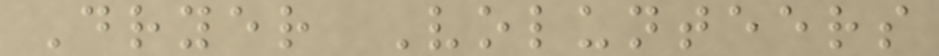Dryer Volunteers
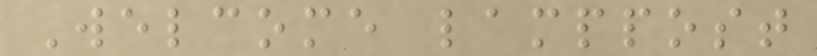Welcome lamppost
